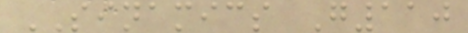SINAMICS G110
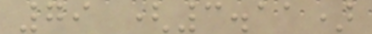79 (3.11)
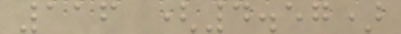116 (4.57)
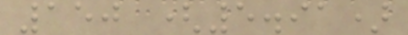150 (5.91)
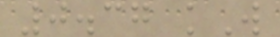0.37 kW
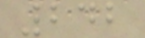242
